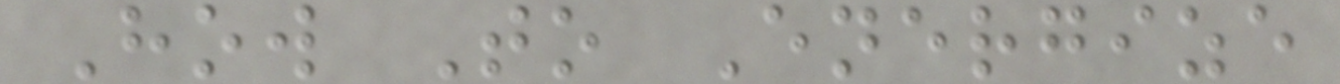How To Energize
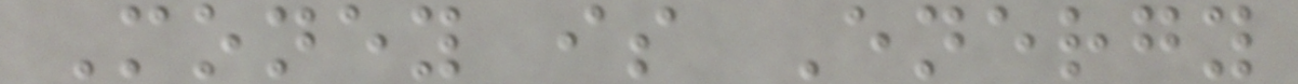Money is Energy
